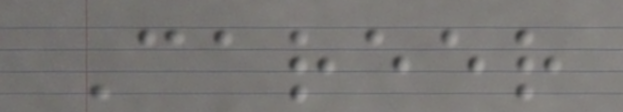Career
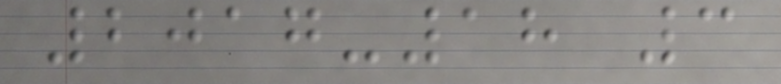2017-18 3
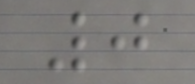0
